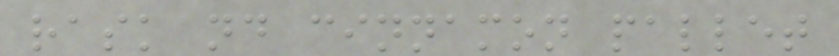rask nd cinnamon pallet
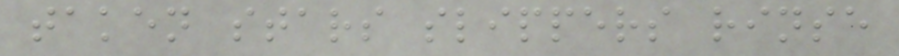taken stars slippers rinse
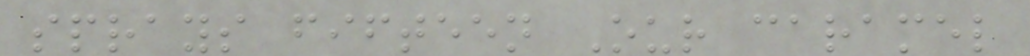sprays fifteen Our caramel
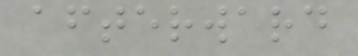afterward
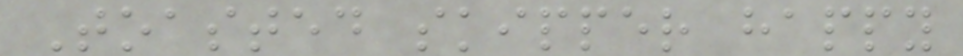Toasted skipper happy
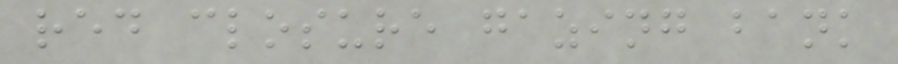red closure gazing bank
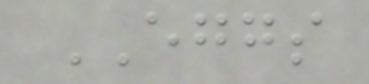EGGS
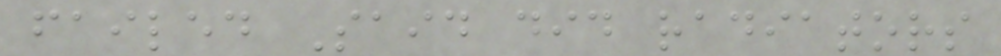failed Said did radiators
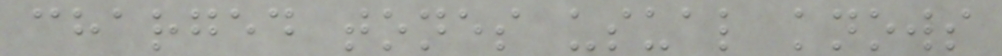charged tones usual knows
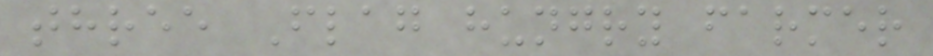three Flag hungry farmer
